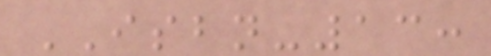ISBN-13:
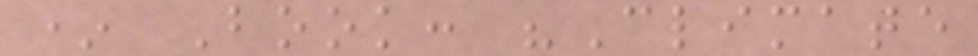* Book: "Climate
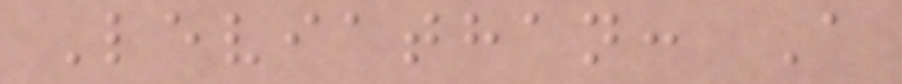Leviathan: A
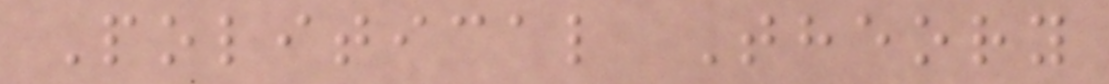Political Theory
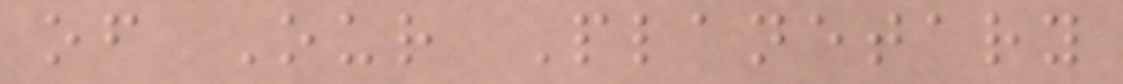of Our Planetary
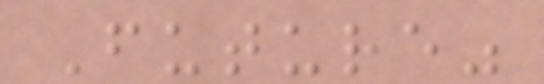Future"
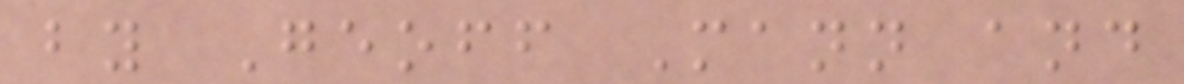by Geoff Mann and
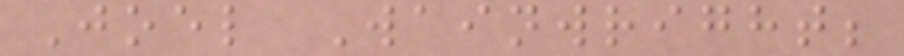Joel Wainwright;
